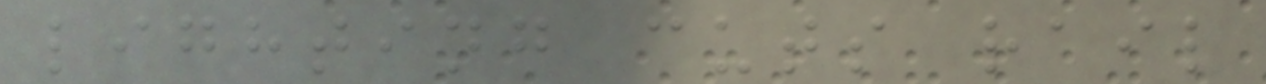lighting cuts rail
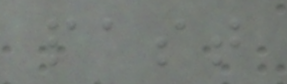past
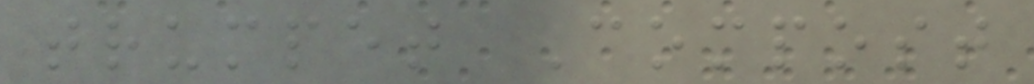trumpet Compost
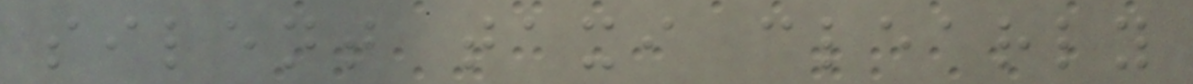silent taxi clearly
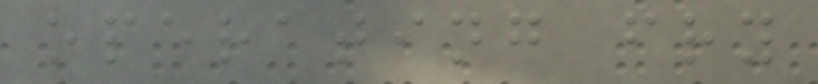operating fry
